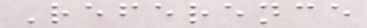Reference
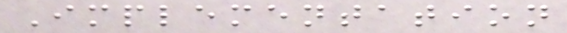Implementation
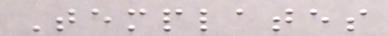Templates
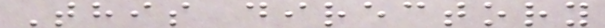This directory
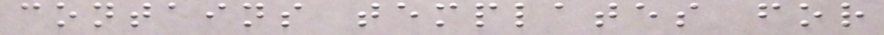contains templates for
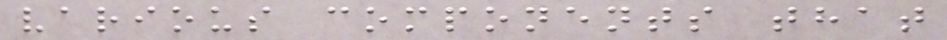various components that
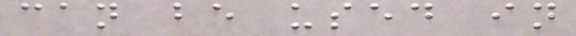can be used in
